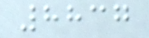8837
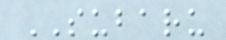SUBARU
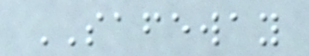SAFEWAY
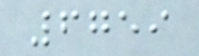6759
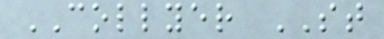COLLYER ST
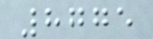8775
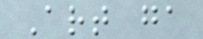Art ga
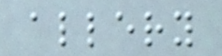allery
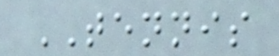TENNIS
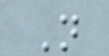N
